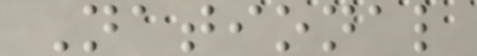National
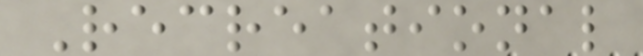Recreational
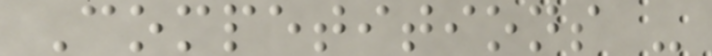Competitions -
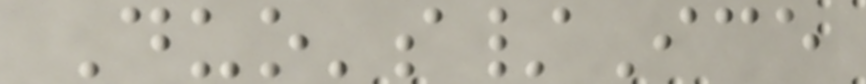Duo's/Ice
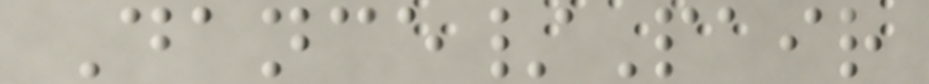Dance/Pair
